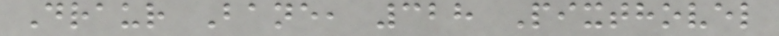Draur Bane, 328 Pixthovel
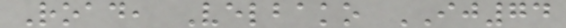Road, Velbako IJ74
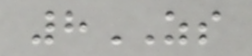8ZS
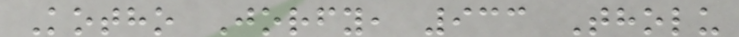Kotho Jorfy, 933 Tholu
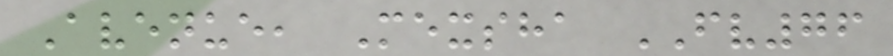Avenue, Mexsha FV76
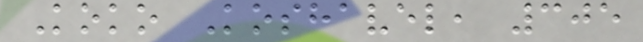Koko Koshavel, 305
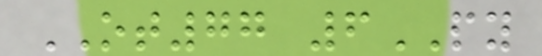OT77 6PY
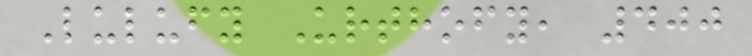Lulufy Urthofy, 400
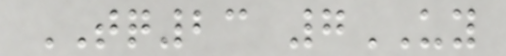TQ23 7UY
